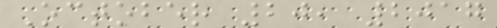October 20, 2017
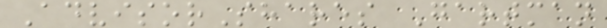AdvisorShares Gartman
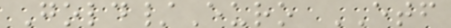Gold/Euro ETF
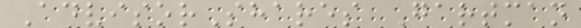AdvisorShares Gartman
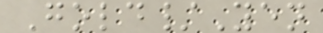Gold/Yen
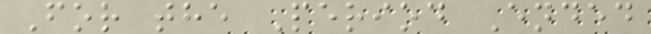For the Period Ended
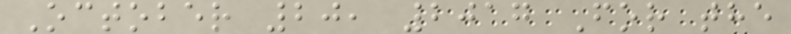October 20, 2017 For the
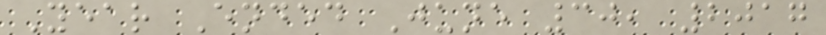Year Ended June 30, 2017
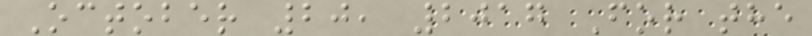October 20, 2017 For the
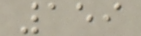159
